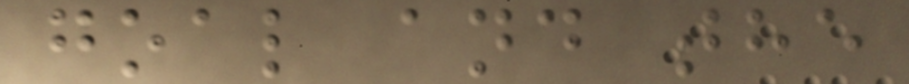goal and the
